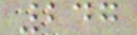247
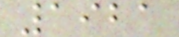1921
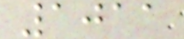1011
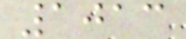1013
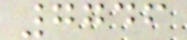7746
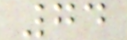74
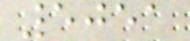5051
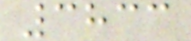3833
